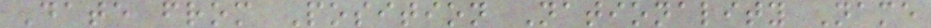Date from Position Nationality Name
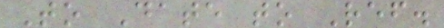To Date to Ref.
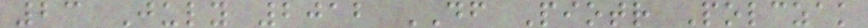23 July 2012 DF Piotr Polczak
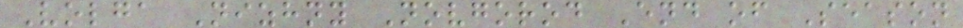Volga Nizhny Novgorod End of Season
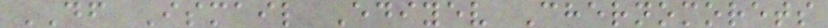DF Ismail Ediyev Chernomorets
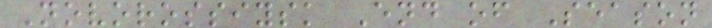Novorossiysk End of Season
